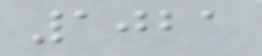1021
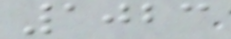1023
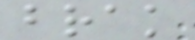brak
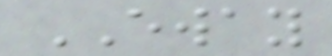EWAY
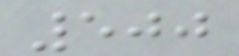500
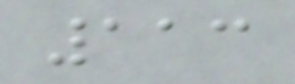113
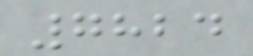7824
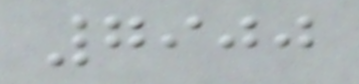7900
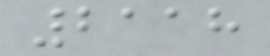2118
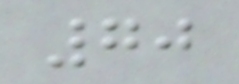70
